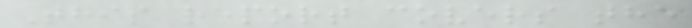This report covers the
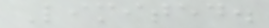Limited.
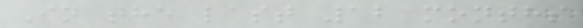In the last 12 months
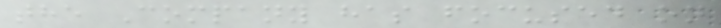the Company has focused on
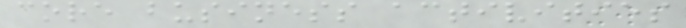core business activities
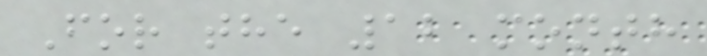For the 12 month
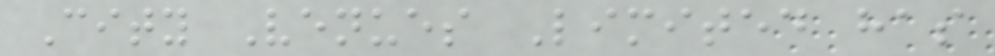City Venues Limited has
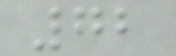72
